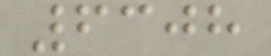6308
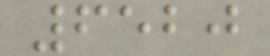6520
